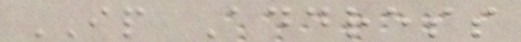IP Address
